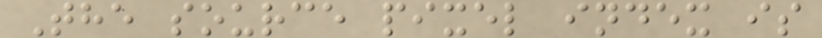The source pixel index is
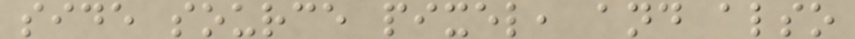side source pixel, and also
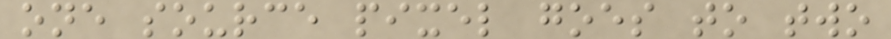one source pixel goes to two
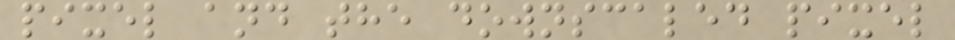pixel and the downscaled pixel
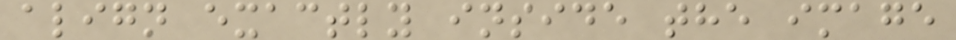align exactly inside the image
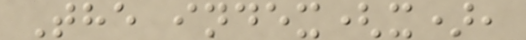The index(x),
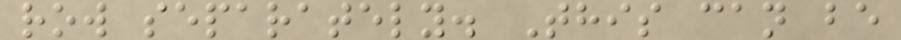row separately. This can be
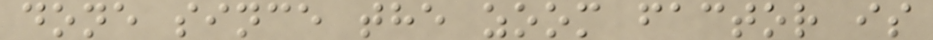done since the zoom factor is
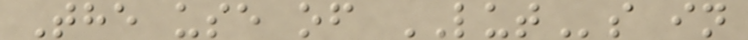The use of LUTs in
